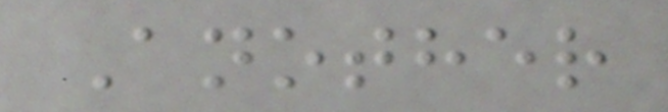Another
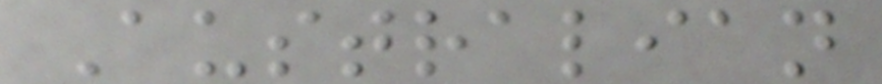Australian
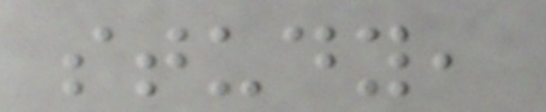study,
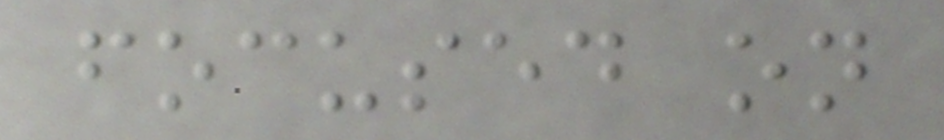focused on
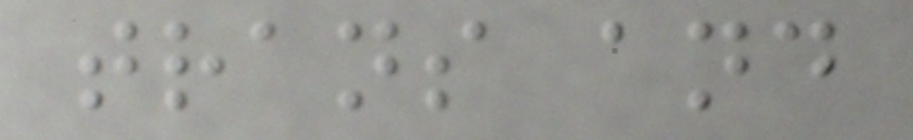trans and
